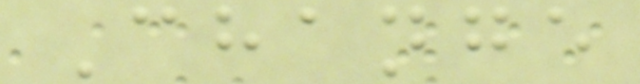Change
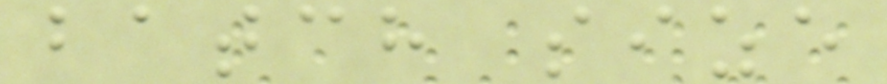batch size
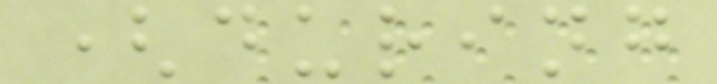(during
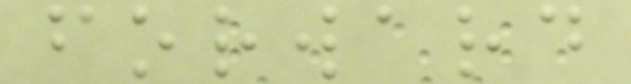forward
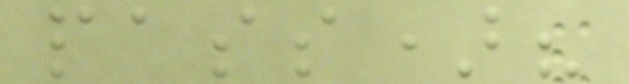pass)?
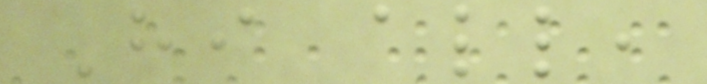Hi all,
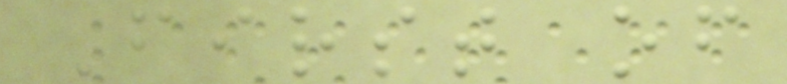First of
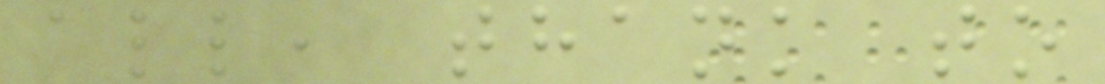all, thank to
